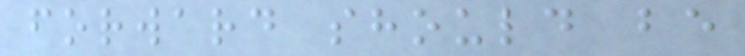forward should be
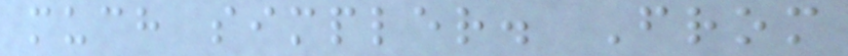much simpler. From
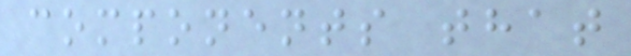components that
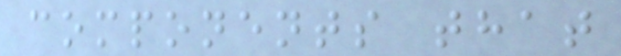components that
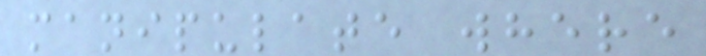manipulate where
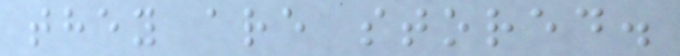they are stored.
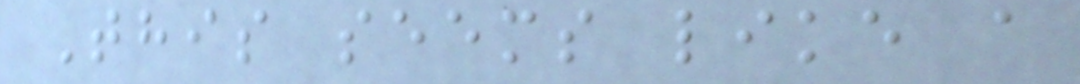This seems like a
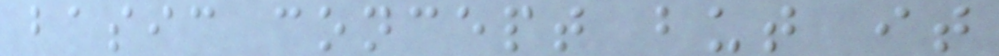basic concept but it
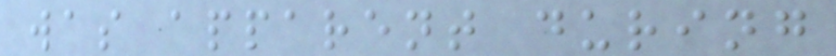was apparent during
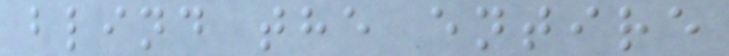blind the entire
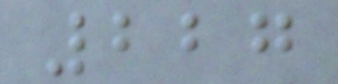227
